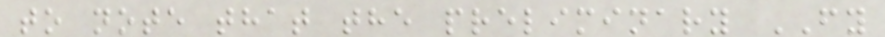to note that the preliminary FY
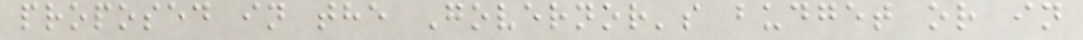proposed in the Governor's budget or in
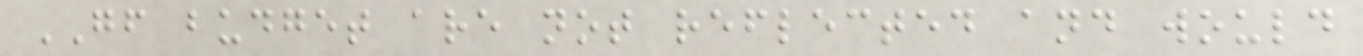GF budget are not reflected and would
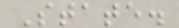State.
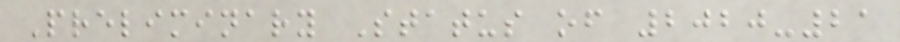Preliminary Status of 2020-21
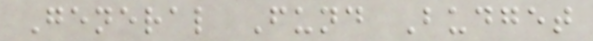General Fund Budget
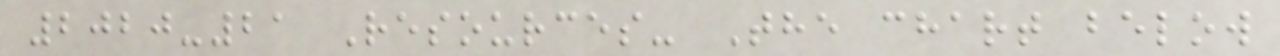2020-21 Resources- The chart below
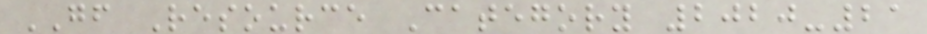GF Resource Category 2020-21
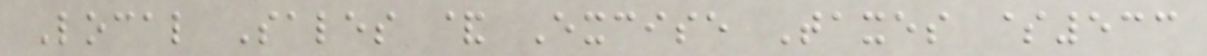Local Sales & Excise Taxes $533
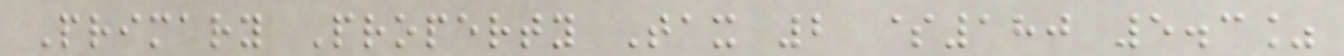Primary Property Tax 2 $180 5.3%
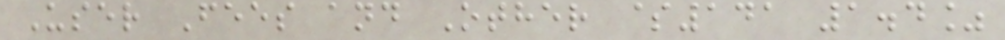User Fees and Other $141 1.4%
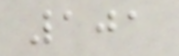101
